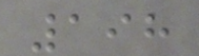198
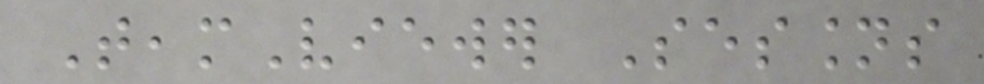TeamViewer Sessions
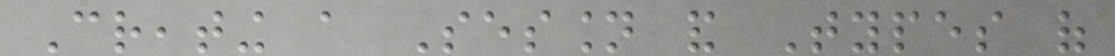Creating a Session and Types of
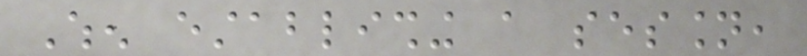When establishing a session,
